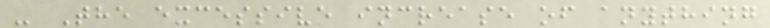- The excessive increase of anything
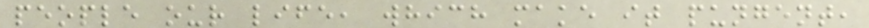people our life, which make it pungent,
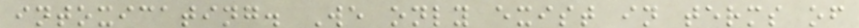intoxicating. We only exist in terms of
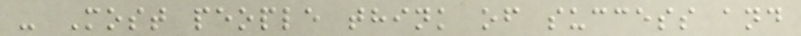- Most people think of success and
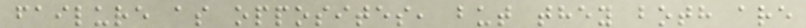failure as opposites, but they both are
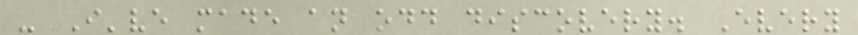- I've made an odd discovery. Every
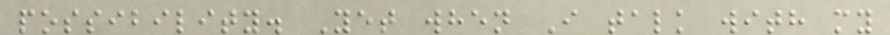possibility. Yet when I talk with my
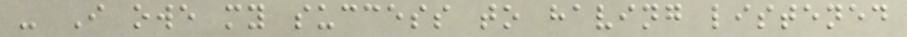- I owe my success to having listened
